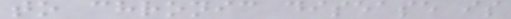to chronic disease is
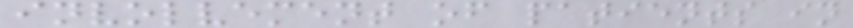involvement of patients in
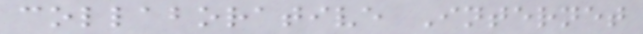collaborative Internet
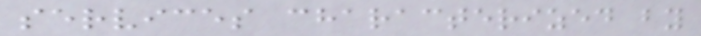services characterized by
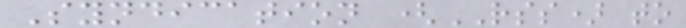Syndication (RSS) to
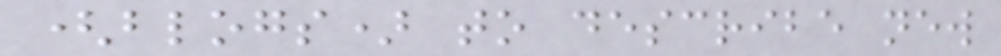(blogs) to describe new
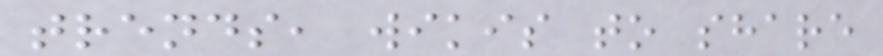trends, wikis to share
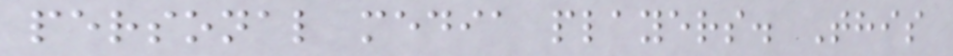personal media players. This
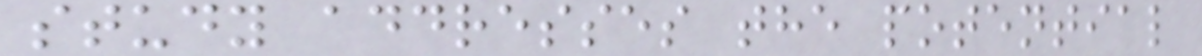study addresses the potential
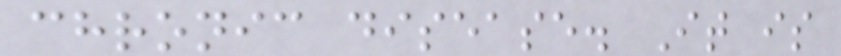chronic disease. It is
